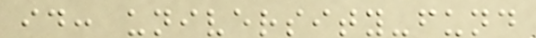id: university-fund
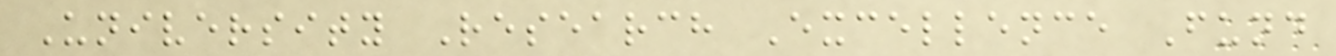University Research Excellence Fund
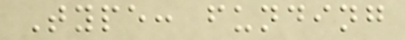Type: funding
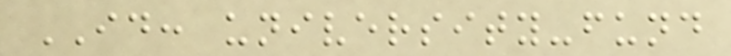ID: university-fund
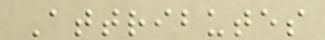Attributes
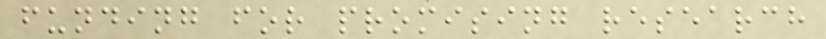funding for promising research
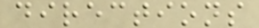directions
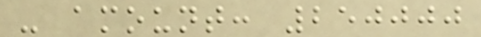- amount: 250000
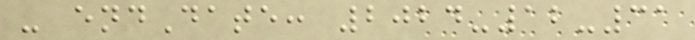- endDate: 2024-12-31
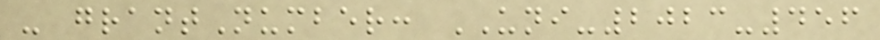- grantNumber: UNI-2023-456
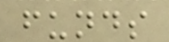funds
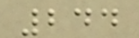244
